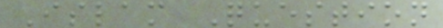Islam Question
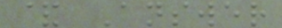& Answer
